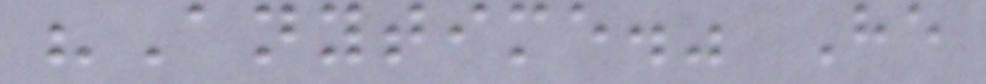"Anytime." He
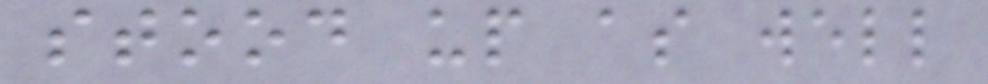stood up as well
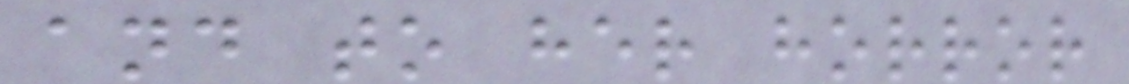and to her horror
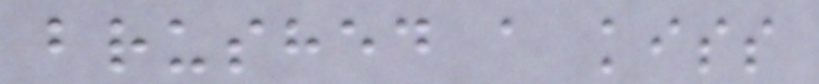brushed a kiss
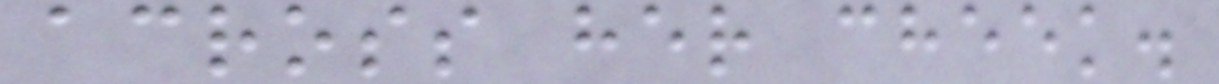across her cheek.
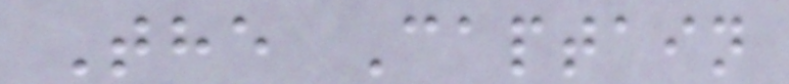The Captain
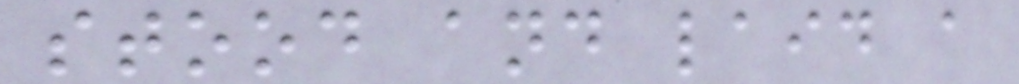stood and laid a
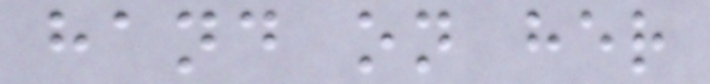hand on her
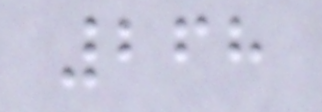268
